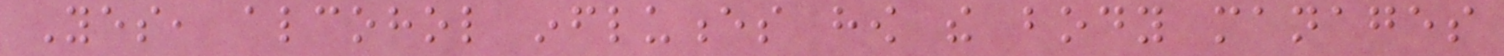Yes, alcohol influences how the body manages
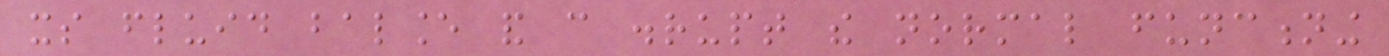its fluid balance and can disrupt the normal functioning
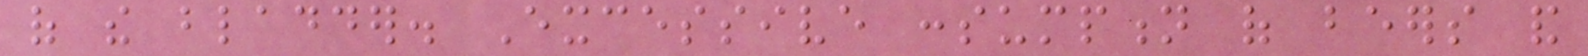of the bladder. Excessive consumption of beers and
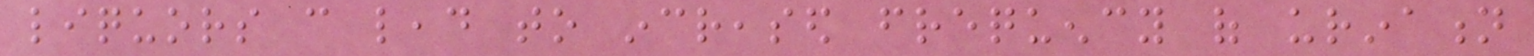liquors can lead to increased frequency of urination
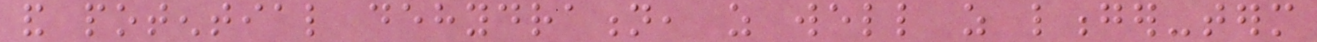and potential dehydration, as well as longer-term
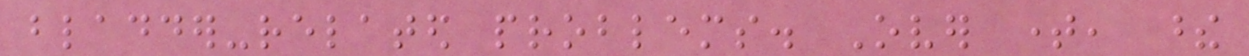bladder-related problems. Over time, these
